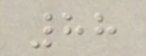88
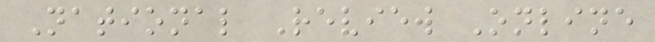National Review Online
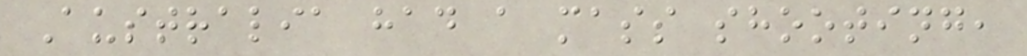Australia had a mass shooting,
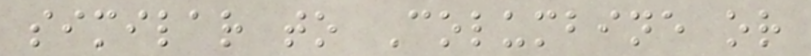similar to Columbine or
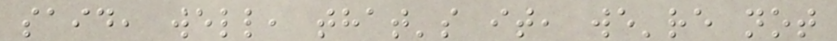said, well, that's it, we're not
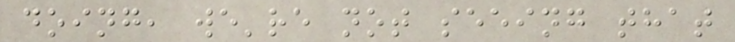doing, we're not seeing that
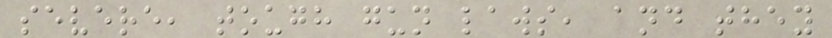severe, tough gun laws, and they
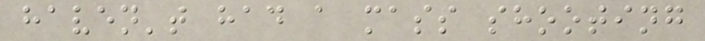haven't had a mass shooting
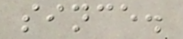since.
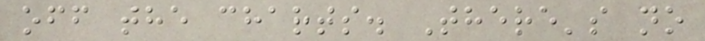off the charts. There's no
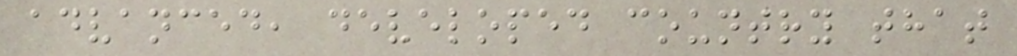advanced, developed country that
